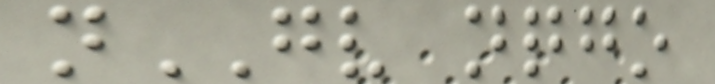nGV nqgo
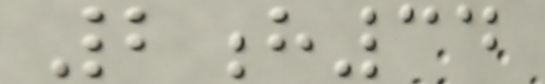2h34
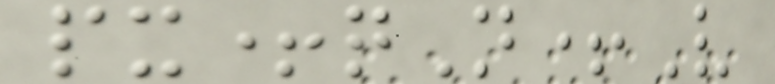px+qN+V
